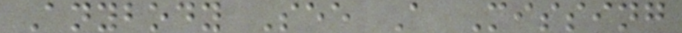Anybody See A Missing
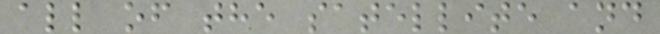all of the satellite and
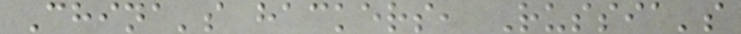China's hackers, Russia's
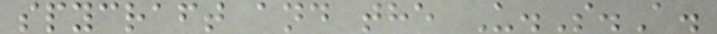spycraft and the U.S.A.
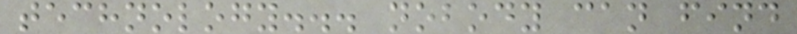technology... nobody can find
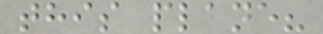this plane?
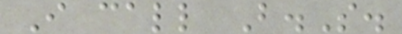I call B.S.
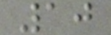10
